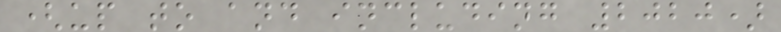(up to and including 2020)
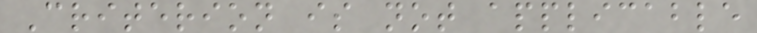Criterion is not applicable
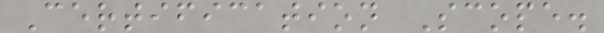Certification Scope.
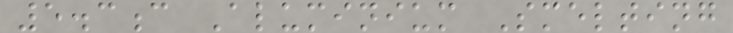5.3c Aluminium Smelting
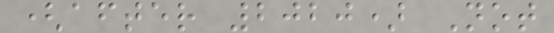(after 2020) Not
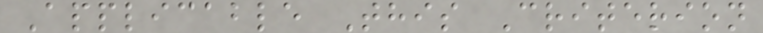Applicable This Criterion
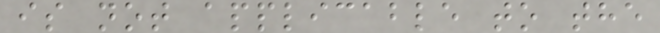is not applicable to the
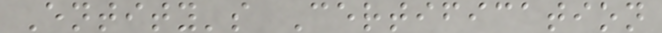Entity's Certification
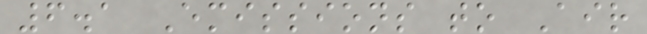6.1 Emissions to Air
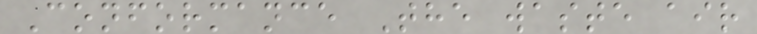Conformance The waste air
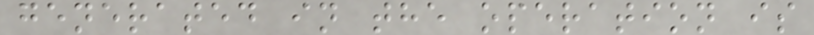generated in the operation is
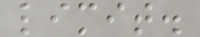limit.
